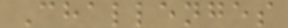Challenges
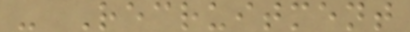- Recruitment
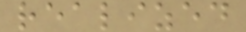realized
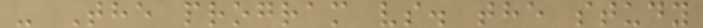- The program vs. the study
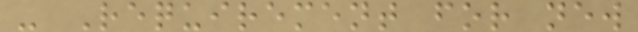- Requirement for new
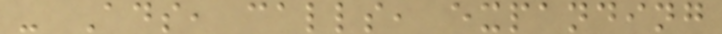- Ads, calls, expanding
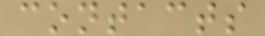contacts
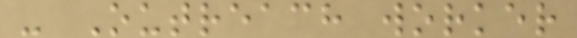- Outreach worker
